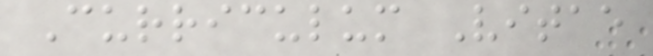Curriculum Vitae
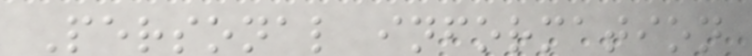Personal information
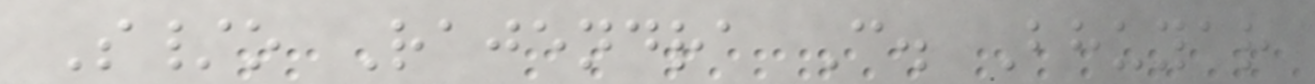S/o Rajendra C. Bhuyar
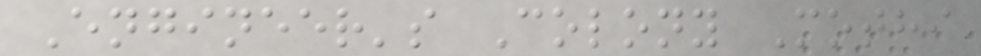Engineer's Colony Mothi
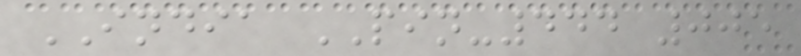INDIA PIN-444 005
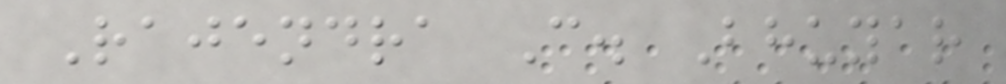Rajendra C. Bhuyar
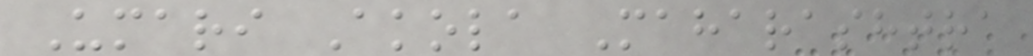Umari Akola Maharashtra
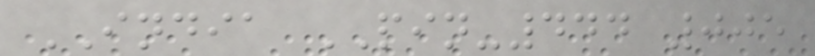INDIA PIN-444 005
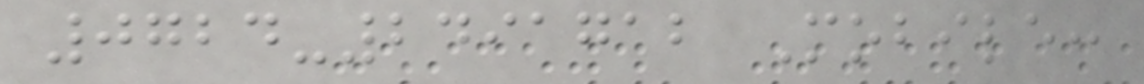0724-2491712 Mobile:
